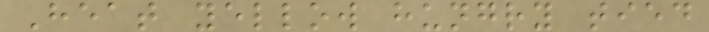Heat yellow hungry tied
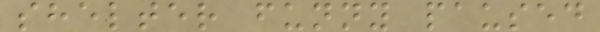shelter funny paused
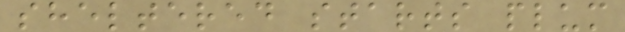sheltered starts plum
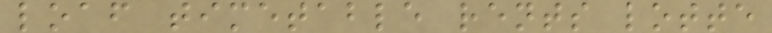loaf timetable rents lotte
